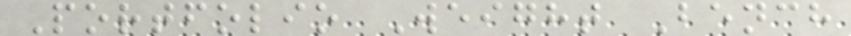Portfolio Weight Bench
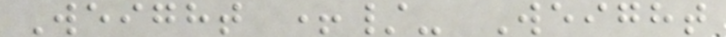Weight +/- Weight
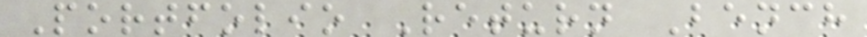Portfolio Return Bench
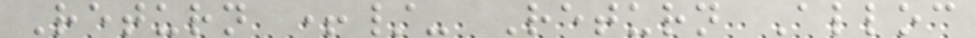Return +/- Return Alloc
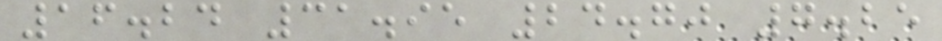16.24 31.95 24.70 7.25
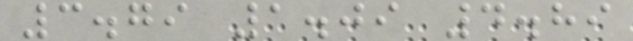3.79 1.09 4.89
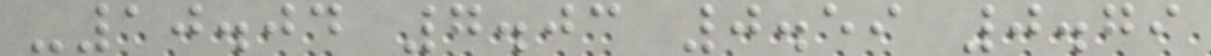-10.04 7.03 0.59 0.79
